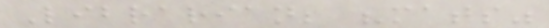Librarian; "mats"
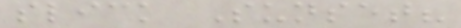slick Sunset?
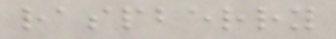raspberry
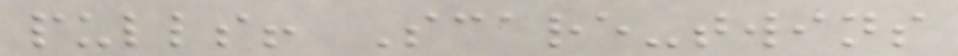pulls! Scare-twins
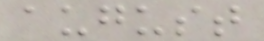august
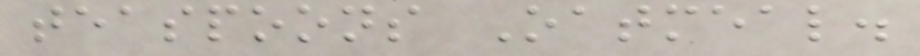teaspoons Oatmeal.
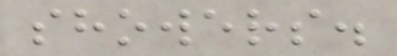showers.
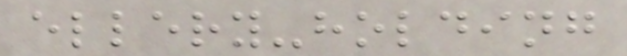ellery-holding
